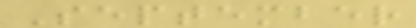September
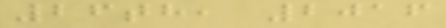26th, 2016
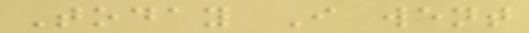Today I went
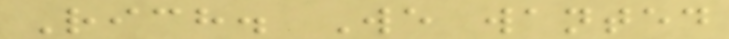Rich. We wanted
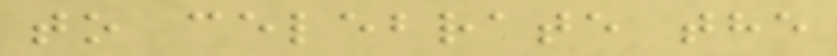to celebrate the
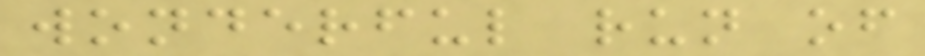wonderful run of
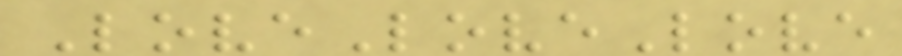LoveLoveLove
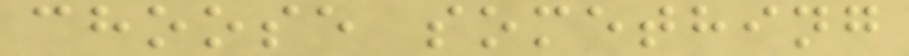choose something
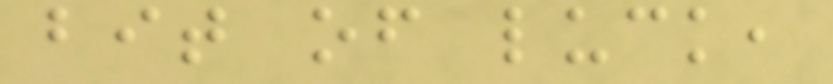bit of luck,
